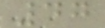47
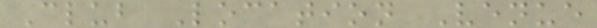Club Location Venue
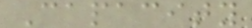Capacity
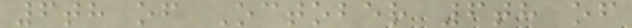6th of October 6th of
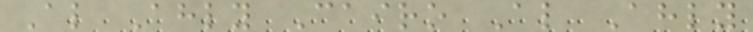Al Ahly Cairo Al Ahly
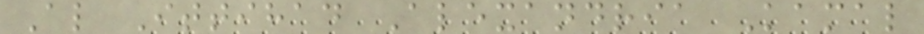Al Ittihad Alexandria Kamal
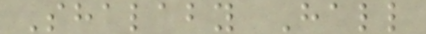Shalaby Hall
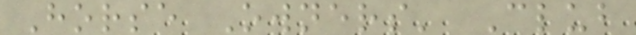Horse Owners' Club
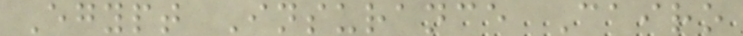Egypt Insurance Cairo
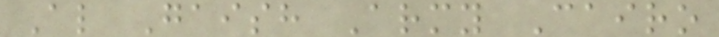Al Gaish Army Cairo
